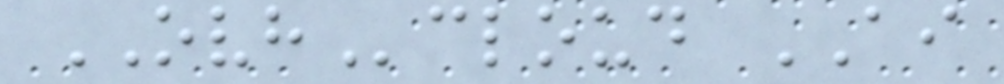OVHcloud AI
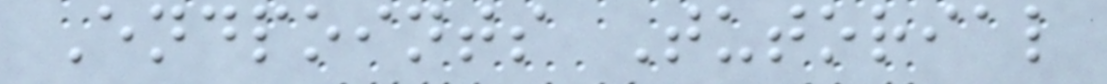Endpoints Tutorial
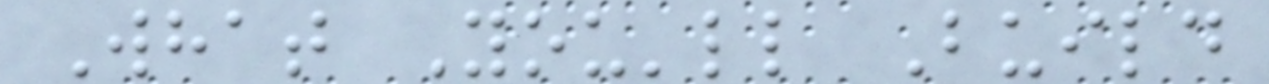What You'll Build
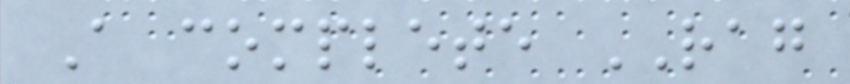A complete RAG
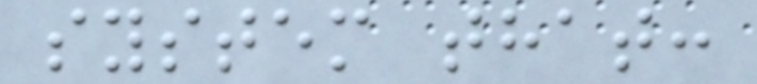system that:
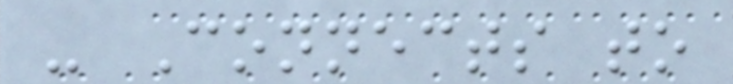- Connects to
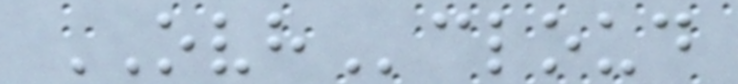OVHcloud
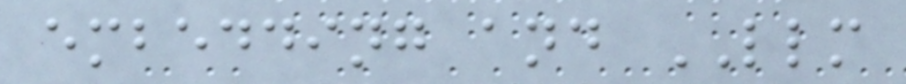embedding and LLM
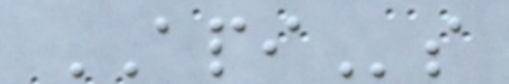APIs
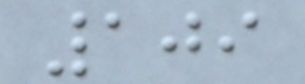109
